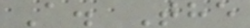A. The
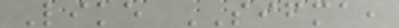Like SIFMA,
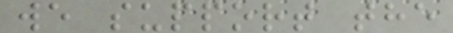we support the
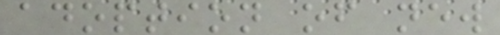adoption of new
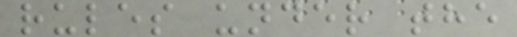rules under the
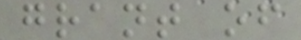grant of
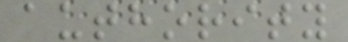authority
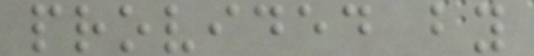provided by
